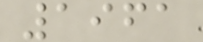1961
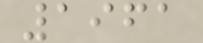1961
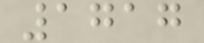1717
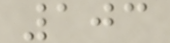103
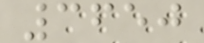3650
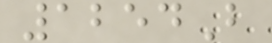1254B
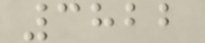3822
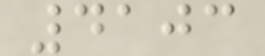4103
